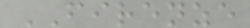FIRENZE
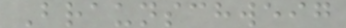Braunschweig
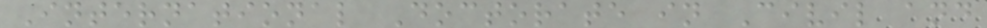International Doctorate in Civil and
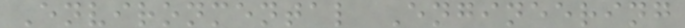Environmental Engineering
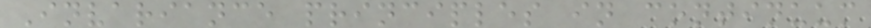Invariance principles in continuum
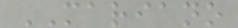MARIANO
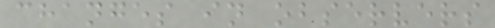changes in observers
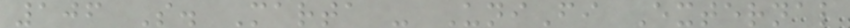106 S. Marta - UniFi External
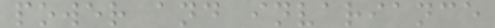power and invariance
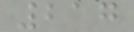217
